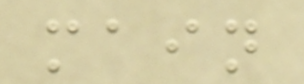main
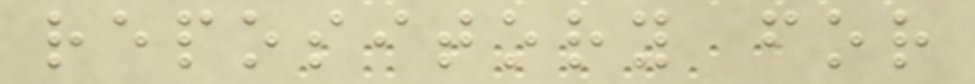repository for
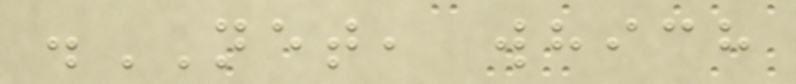.NET, which
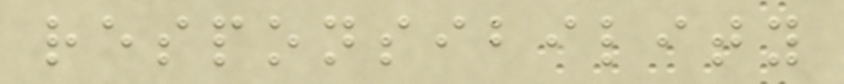responsibility
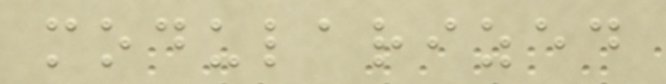modularized
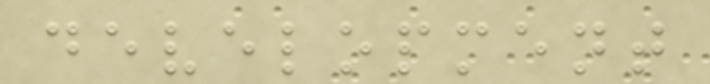development
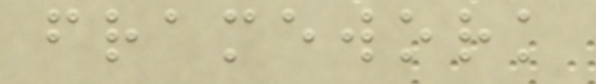framework
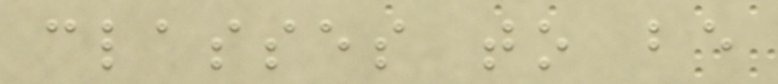classes to be
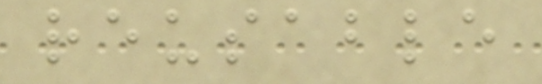reusable
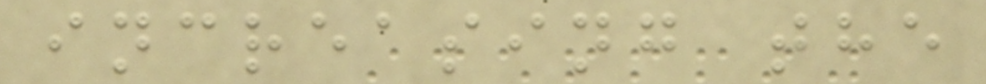increasing the
